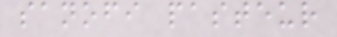sanofi pasteur
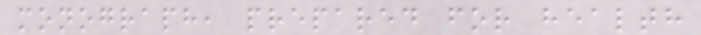monograph, prepared for health
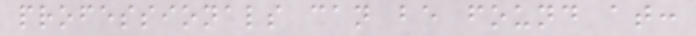professionals can be found at:
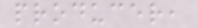producer,
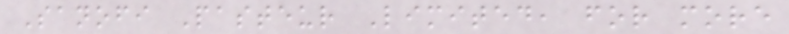Sanofi Pasteur Limited, for more
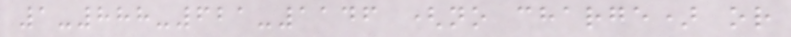1-888-621-1146 (no charge) or
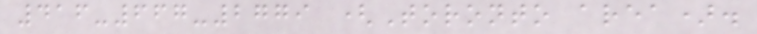416-667-2779 (Toronto area).
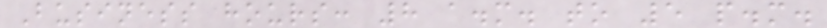Business hours: 8 a.m. to 5 p.m.
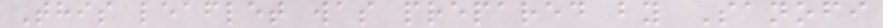This leaflet was prepared by Sanofi
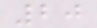20
